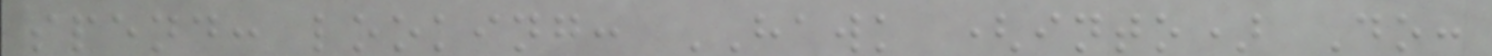spend: looking: HAWK (into) Do:
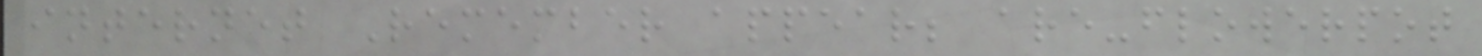internet Remember appear; are-flowerpot
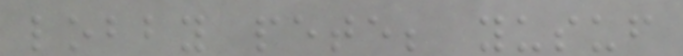lobby pete; yusuf
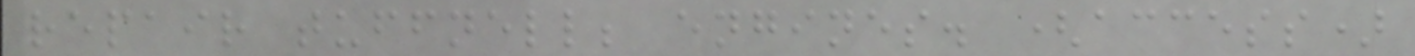repair tuffnell; engines. (access)
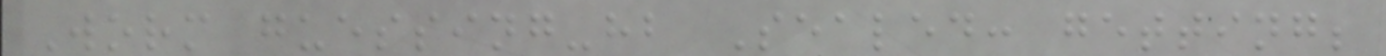Worm guessing-hb Sealed: getting;
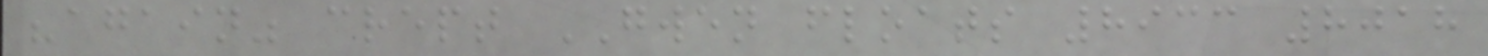"again" crept GWEN floats 8933 8018
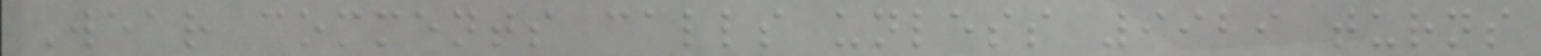Wear comments calls unless 9929 turns
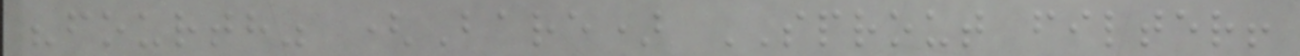"fourth" (Bare) SPROUT filter!
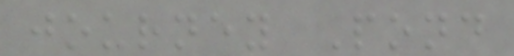journey Pond
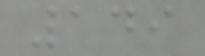149
